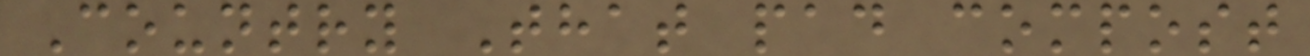Country That pad compost
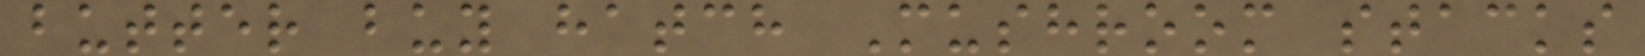butter buy hatch Mushroom stacks
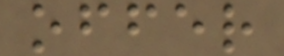offer
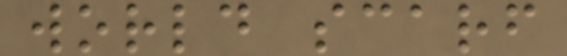world scarf
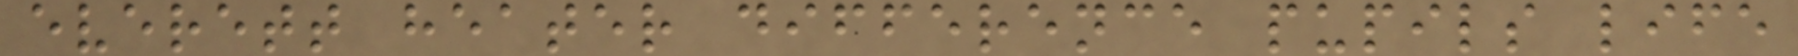everett heater difference pupils life
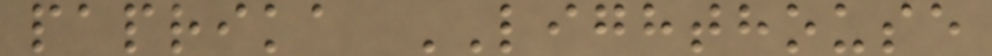paprika LIGHTHOUSE
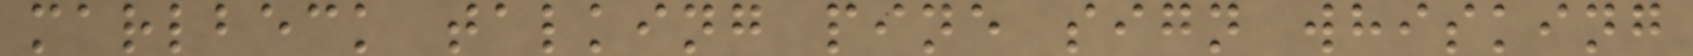marlbeck talking pine sign whisking
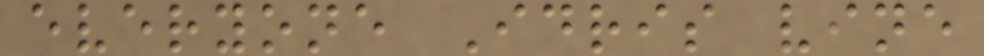everyone Idris vine
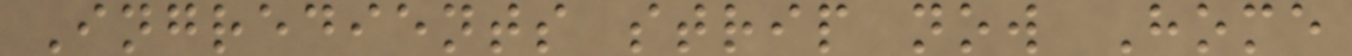Ingredients strip now Home
